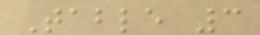Table 3
